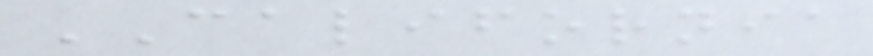CALIFORNIA
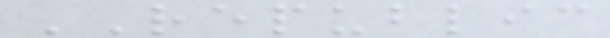REPUBLIC
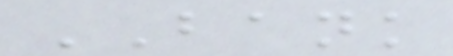BANK
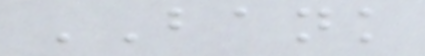BANK
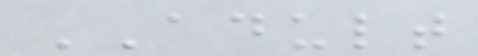ADULT
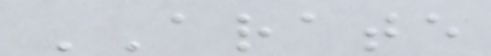ARATE
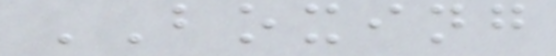BOXING
